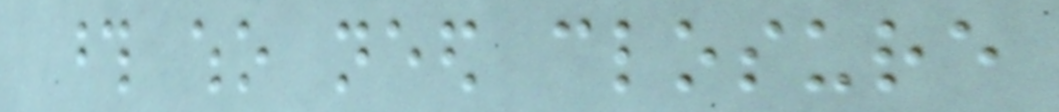those who need closure
